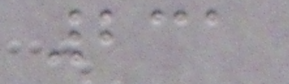231
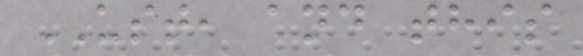UST, and this
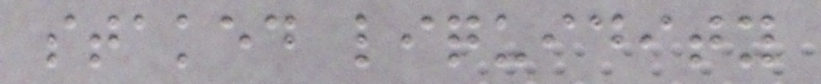staked liquidity
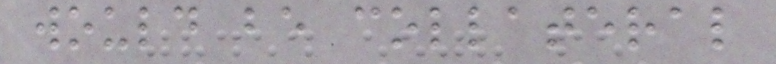would be collateral
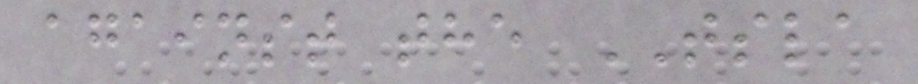against the TSLA
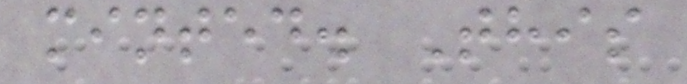minted. This
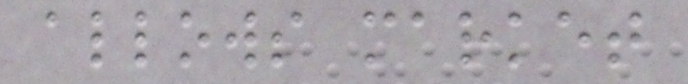allows market
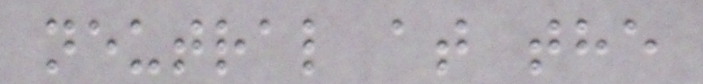neutral at the
